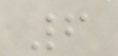6
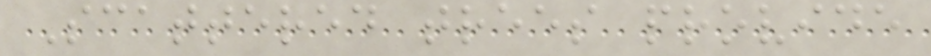Scattered trees provide
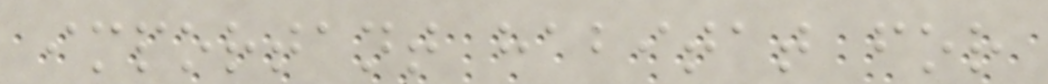important habitat for
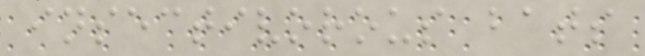insectivorous bats
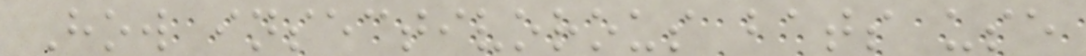How insectivorous bats use
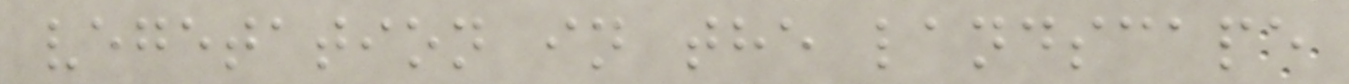vegetation in the landscape
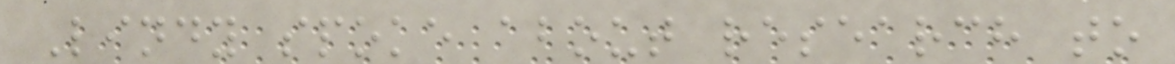Lindy spoke about research to
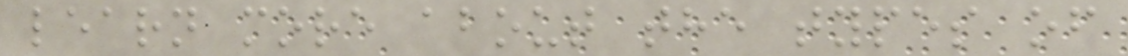learn more about the types of
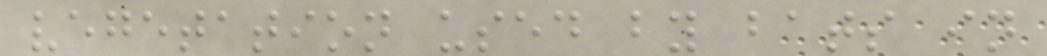vegetation used by bats in
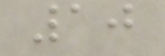10
